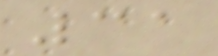31
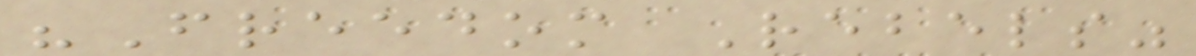"Freedom Rebels"
